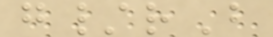g/rB
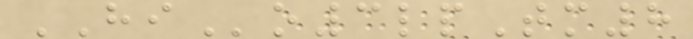HIo3lpTm8
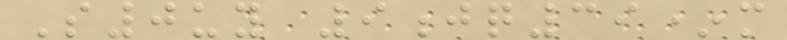S0uy 9jq39*m
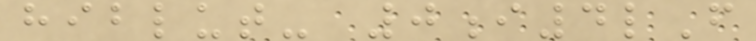hiblut- 0i4lF
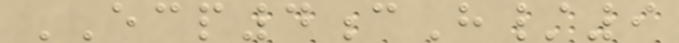ECP4cH/9
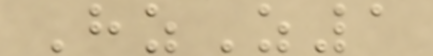HzZ1
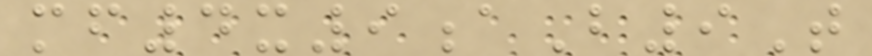mf4x9aB9T
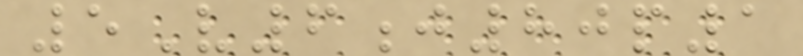5V6j80p1
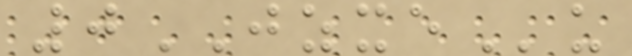0JZXEu
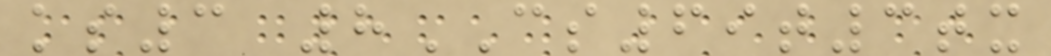ks3 8CS69t3tx
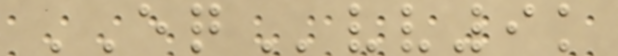EQvv9k
